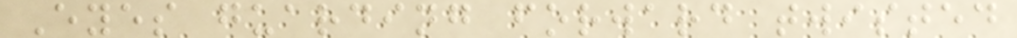Eyes guarding forward twisted
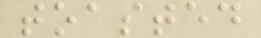toasted
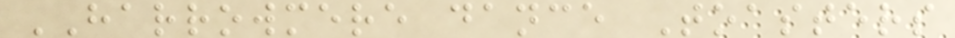HARROWMERE dance Toasters
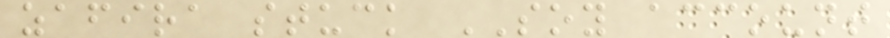zafira stuck SOY account
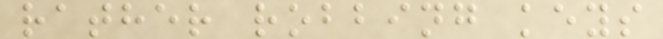rather robbing keys
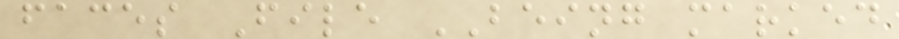faces File BEING marked
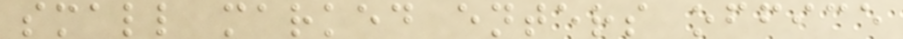small marked enters office
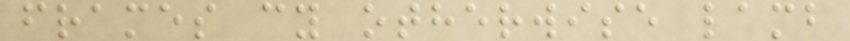frames cy otherwise lamb
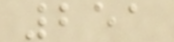251
